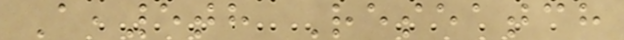A,5th Reseatch
